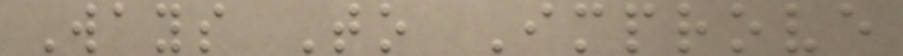Ways To Improve
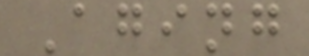Aging
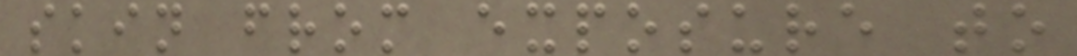skin from exposure to
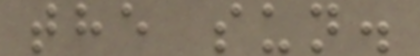the sun.
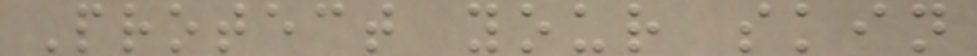Protect your skin
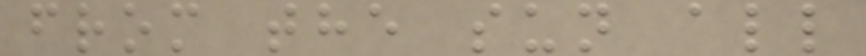from the sun all
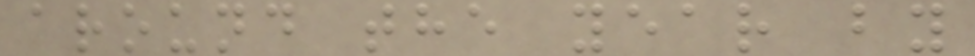around the year by
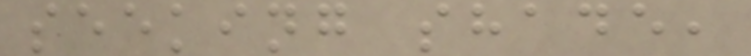seeking shade,
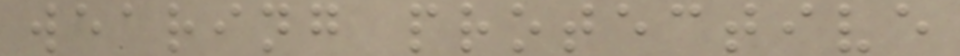wearing protective
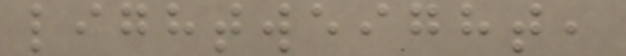lightweight,
